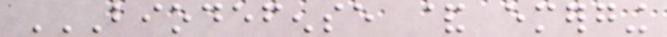BIODEFENSE & EMERGING
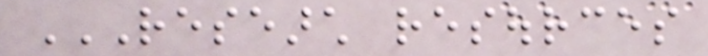RESEARCH RESOURCES
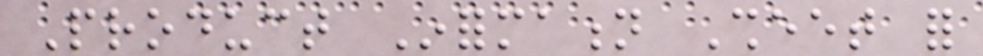Product Information Sheet for
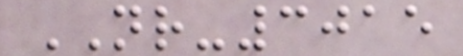NR-3015
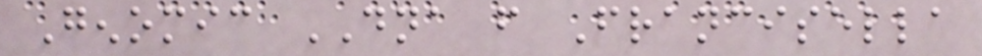Genomic DNA from Francisella
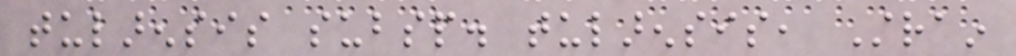tularensis subsp. tularensis, Strain
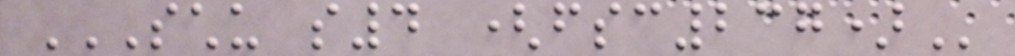SCHU S4 (FSC237)
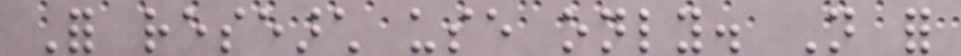For research use only. Not for
